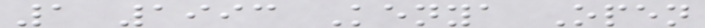1 1993 Kenya Open
